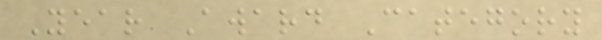Year Award Category
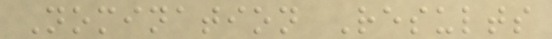Nomination Results
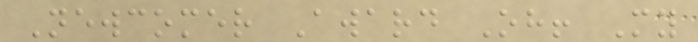Newcomer Award Oh! My
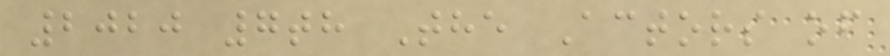2020 7th The Actors of
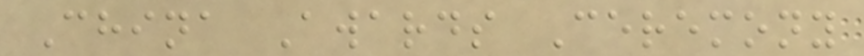China Awards Ceremony
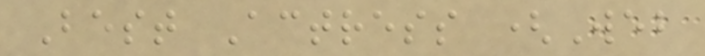Best Actress (Web
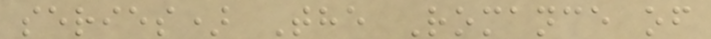series) The Romance of
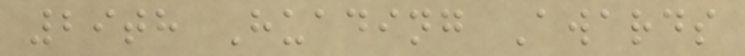29th Huading Awards
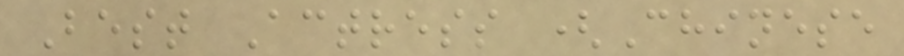Best Actress (Chinese
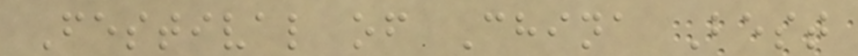Festival of China Best
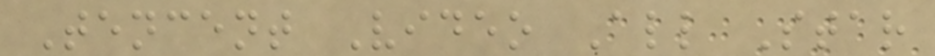Tencent Video All Star
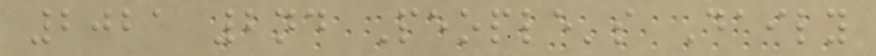2021 2nd People's Daily
